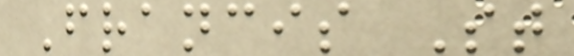Francis St
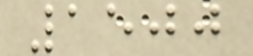1500
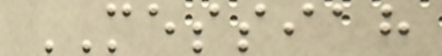MESSIAH
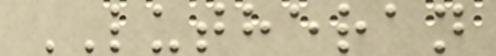LUTHERAN
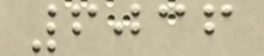6036
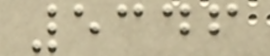5346
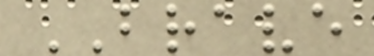BRAVE
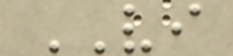VI
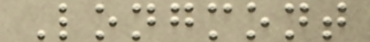Longmont
